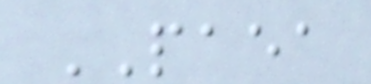PAEA
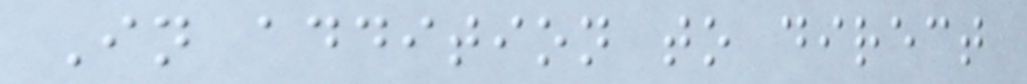In addition to direct
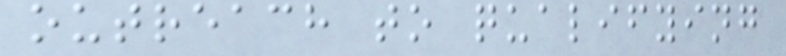outreach to qualifying
